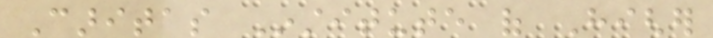Caritas Institute of Higher
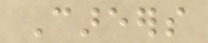Careers
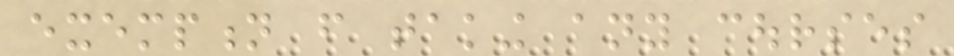exemption from taking any courses
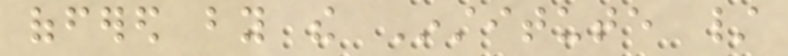offered by the Institute /
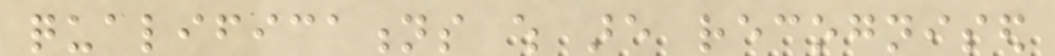qualifications which are recognised
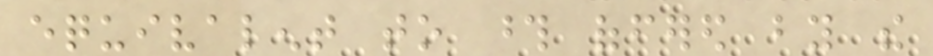equivalent to those offered by the
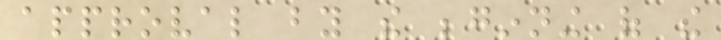approval by the beginning of the
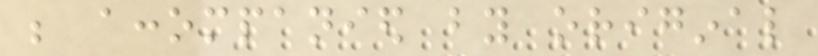be accompanied by original
